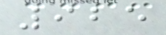925
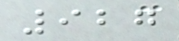927
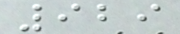929
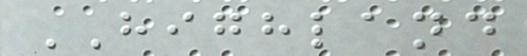HIGHLAND
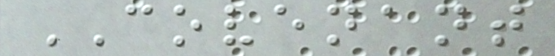COVENANT
